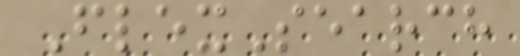FlexSearch
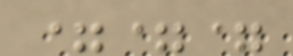===
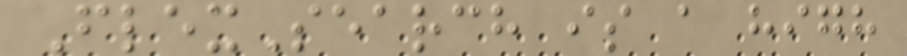FlexSearch is a high
